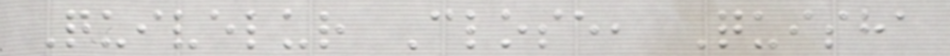Quivelur Close, Quisha
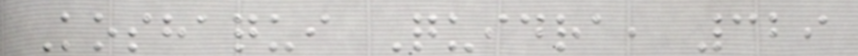Koshaqui Quidra, 329
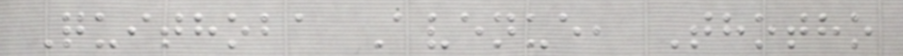Quithoba Avenue, Thotho
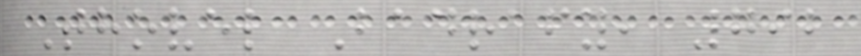Thovel Badrafy, 792
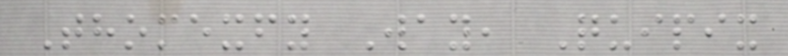Thomexfy Way, Quipix
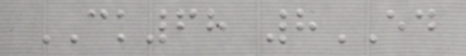CK68 8ED
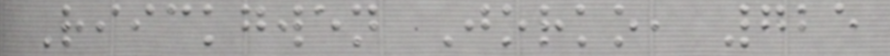Riickgwen Jorko, 725
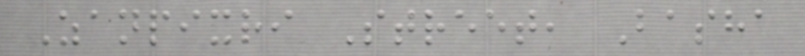Zanpixri Street, Basha
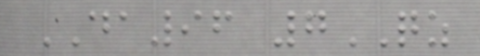DA96 7QZ
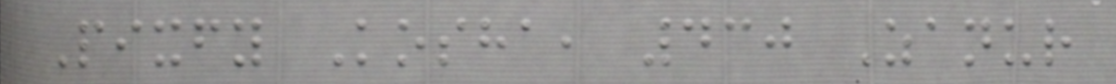Pixfy Kosha, 430 Zanur
